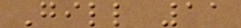Gill 11
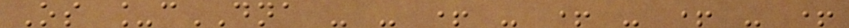Os _cDNA - - + - + - + - +
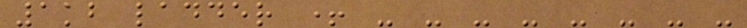1kb ladder + - - - - - - - -
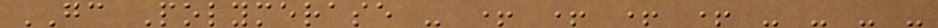GC Polymerase - + + + + - - - -
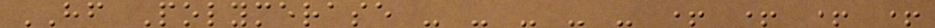HF Polymerase - - - - - + + + +
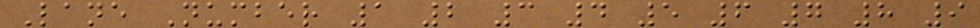Lane Number 1 2 3 4 5 6 7 8 9
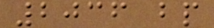2036 bp
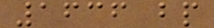1636 bp
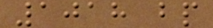1018 bp
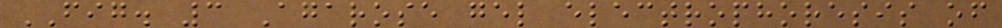FIG. 3 Agarose gel electrophoresis of
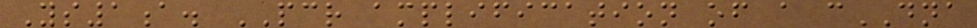Ys1a. PCR amplification of a cDNA
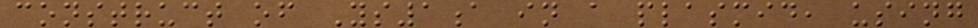construct of Ys1a in a plasmid, using
